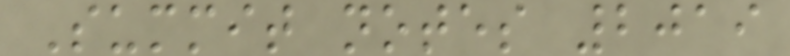Summit notes 2019
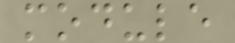module
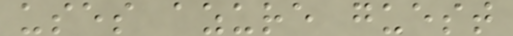uses azure guest
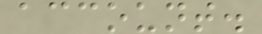account.
